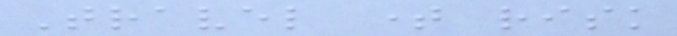Travel time risk
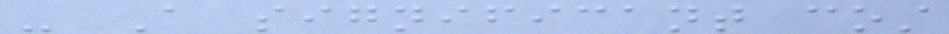- A significant cost
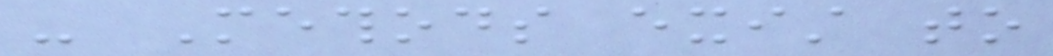- Methods exist to
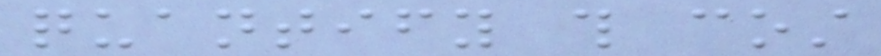quantify this cost
